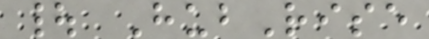| HubRise
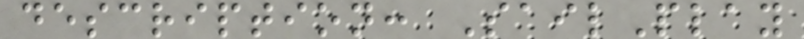description: SailPlay
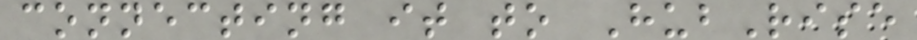connecting it to HubRise
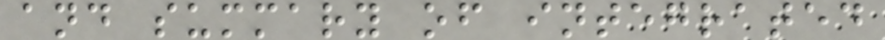and summary of integrated
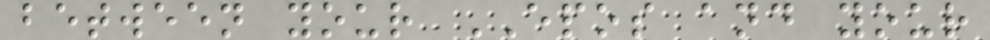between your EPOS and your
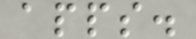apps.
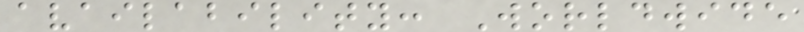availability: Worldwide
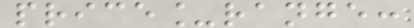price_range:
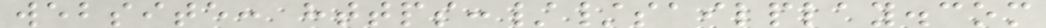website: https://sailplay.com
